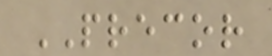PRECOR
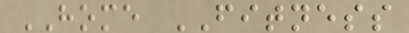HOME FITNESS
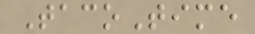TacoTime
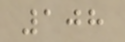108
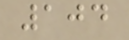104
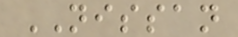NISSAN
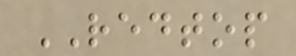REDTOP
